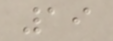19
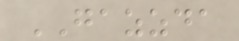GAZZDA
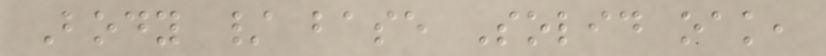Body / base Solid oak,
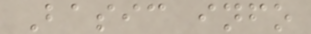Basic info
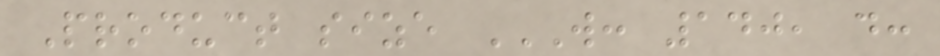Product size W: 140, D:
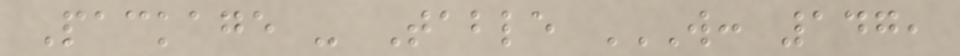Package - Table W: 147,
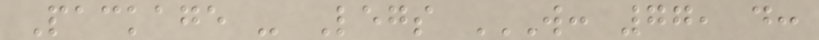Package - Legs W: 77, D:
